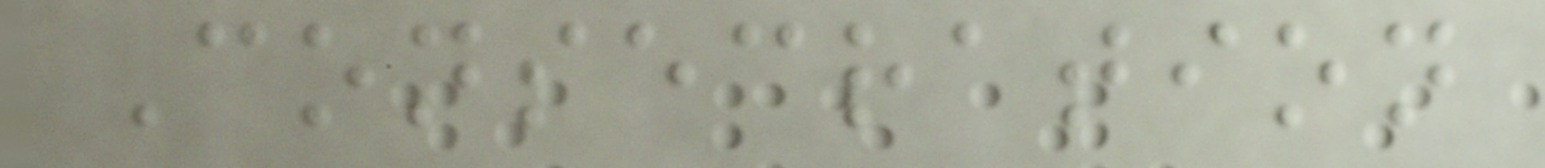Consecration
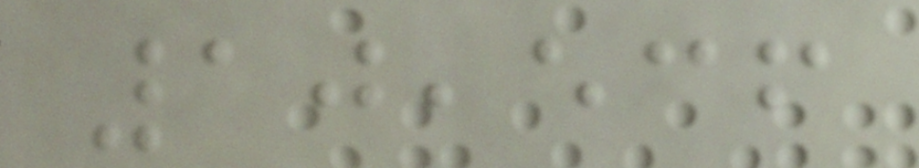10,536
